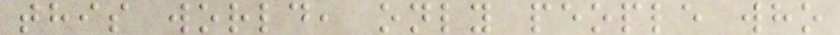this world, only people who
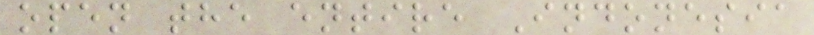open the entire Indonesia
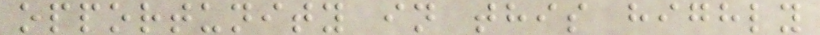opportunity in this highly
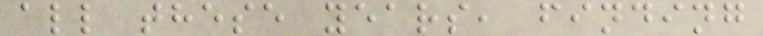all these years, finding
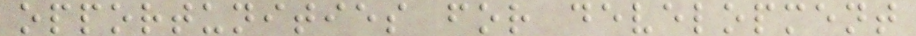opportunities for development
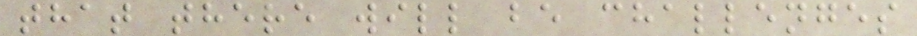that there will be challenges
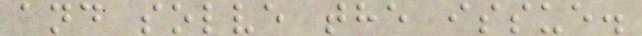and solve the issue.
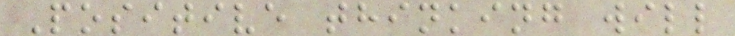Positive thinking will
